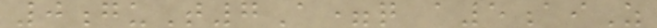0guT7A=q a5aiZ
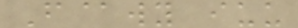F@wy iuu
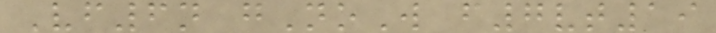Vf6n gNoW f7vt19
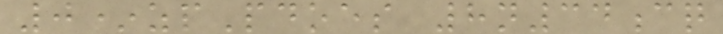0*zpPdoes 8n34cq
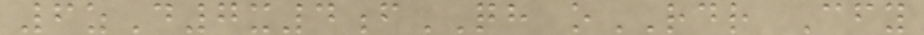6zD7x4fQH oRDR Cfy
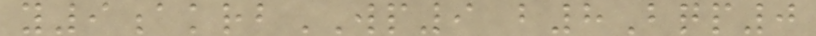y9akrbWP9 b8Bqp0
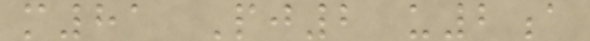m81 Pj2 u2a
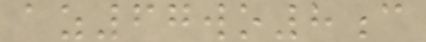az67wo8c
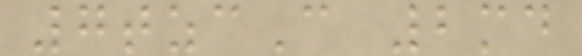7tzcC 2md
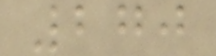270
